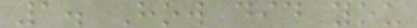1. How did you
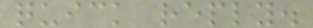quick reply.
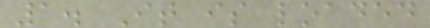1. It is loaded
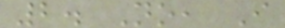2. No, I
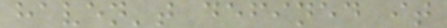haven't defined it
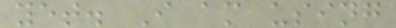yet. I am using
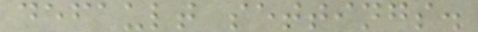default settings.
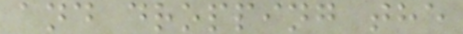and dropping the
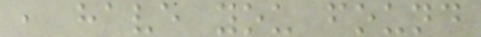, have you found
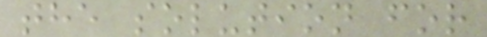the solution for
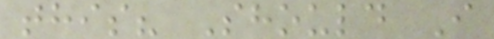this? Should I
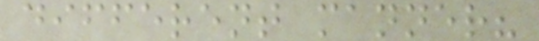different manner?
